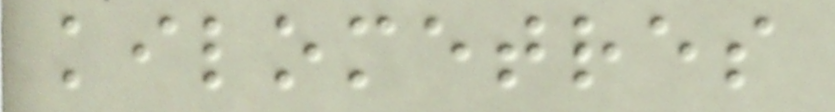kilometres
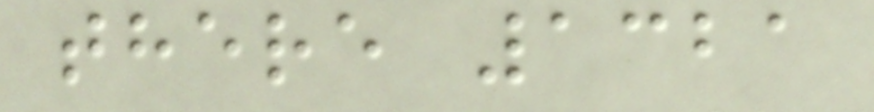there 1321
